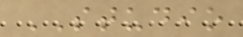STUDIO
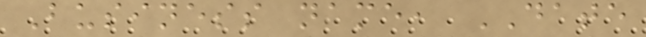Business name, DATE
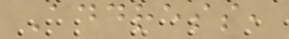Address,
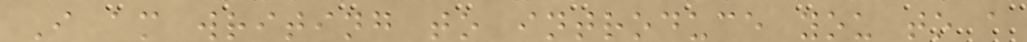I am writing to introduce you to a
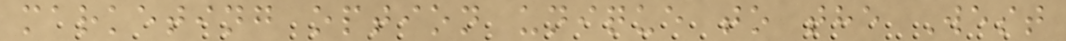marketing option unique to the West
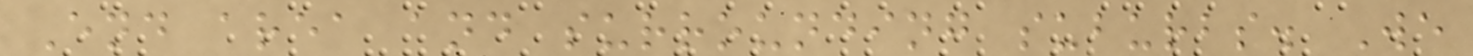End area and surrounding suburbs. We
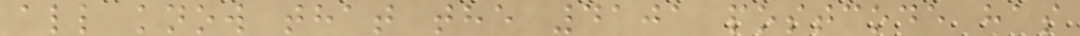all know that the 4101 postcode has
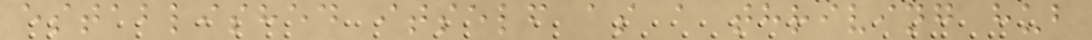established itself as a thriving hub
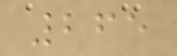265
